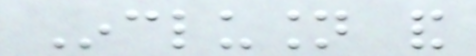Inclusion and
